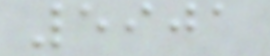5901
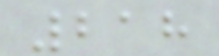218
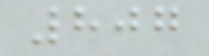807
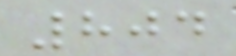804
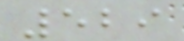529
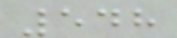548
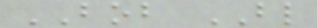BOB BL
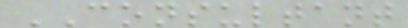CONSULTANT
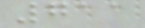711
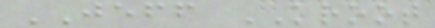JEFF KROOT
